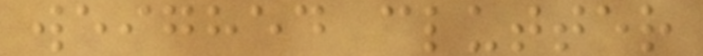weighed clutter
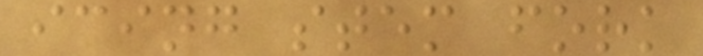icing stem fork
